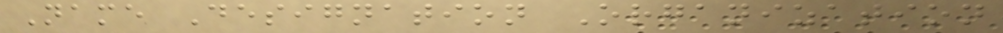Name Designation Organization
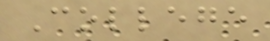College
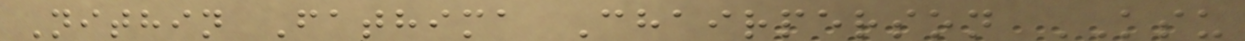Nithin Fathima Chairperson KSU
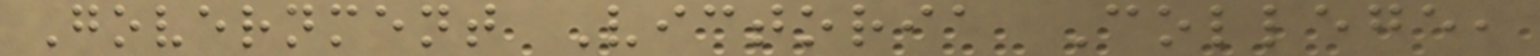Government Victoria College,
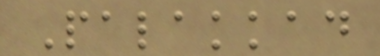Palakkad
